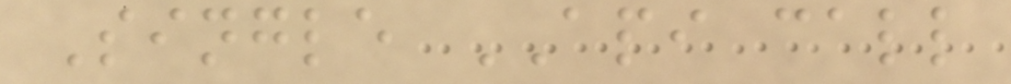Single API call
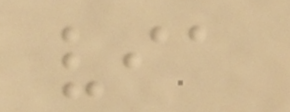via
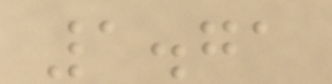1.71
